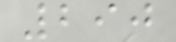290
